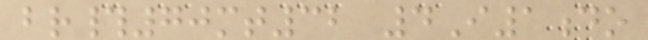br#70mt32 4I1do
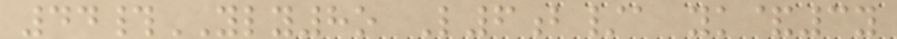44#YLY8o L6b/a yk&3y
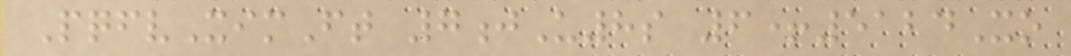PqfvXimFt 7jU8s 6+5124Xo
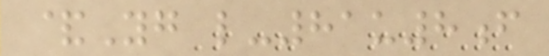&Yg l-81u8f
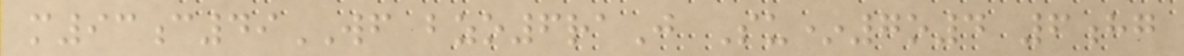m93c49WF bzo6raJ Su*7o4 6hg
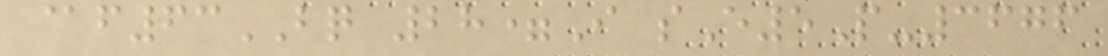@f63BQ 28=I sE5P-3676
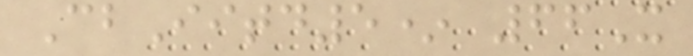CbIitd5* 66X
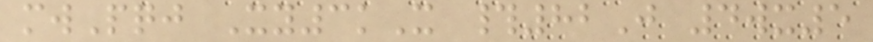mwPqj Xy3kX #82J 4wx5
